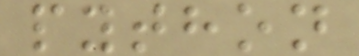python
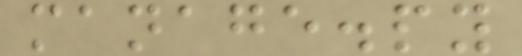manage.py
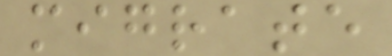migrate
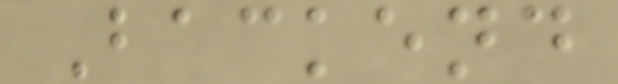Backend
